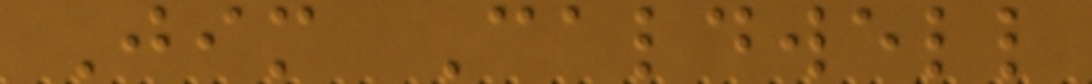Jim Caldwell
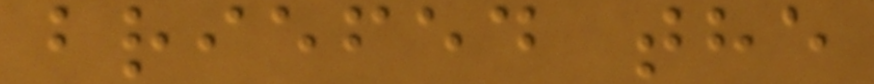briefed the
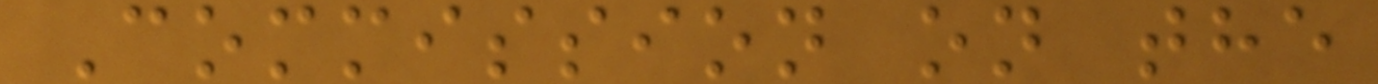Commission on the
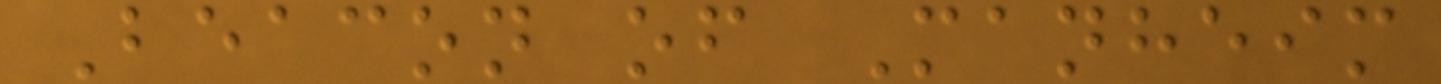Beacon of Manheim
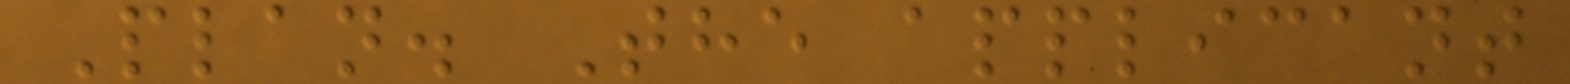Plan. The applicant
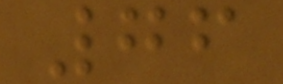76
